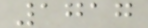1717
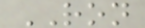RON
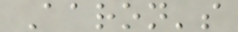Aaron's
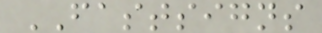FASTSIGNS
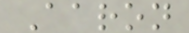Aaron
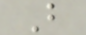B
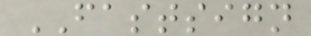FASTSIGN
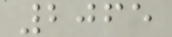2065
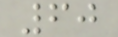60
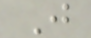J
